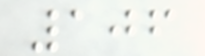106
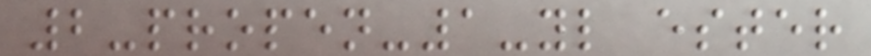2-propen-1-yl ester
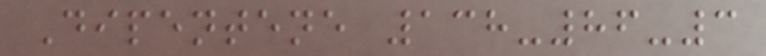Dipentene 138-86-3
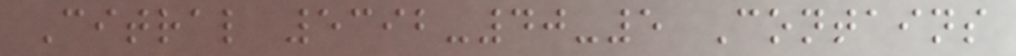Citral 5392-40-5 Contains
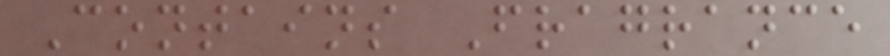Contains Fragrance
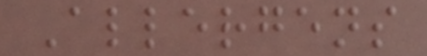Allergens
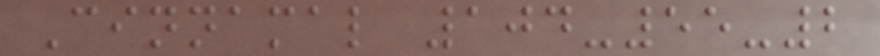Cinnamal 104-55-2
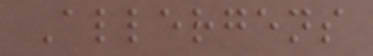Allergens
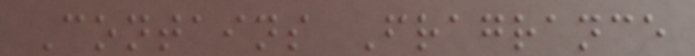Contains Fragrance
